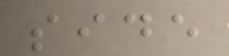side
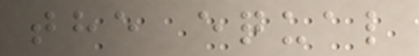the equal
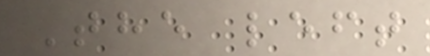The left
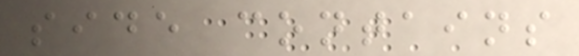side contains
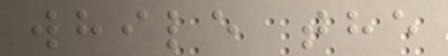while the
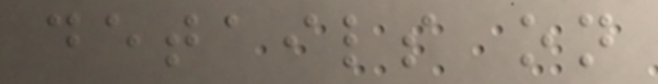details on
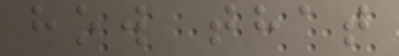how that
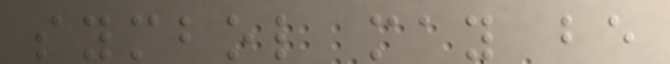symbol may be
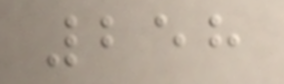258
